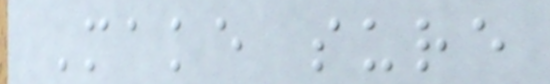Make sure
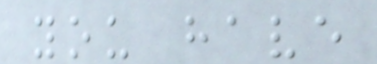you have
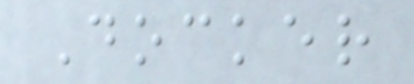Docker
